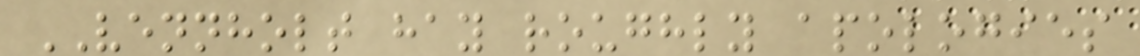VENNHOLT hay roughly apologies
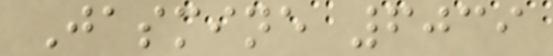Jasmine 6039
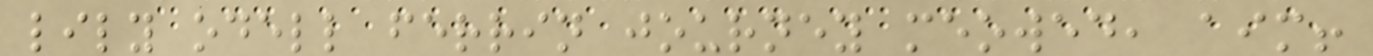lily odell ferrin journey meowed, aim!
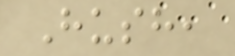Hush,
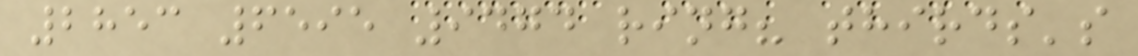2853 6595 9474 ring? thirds's
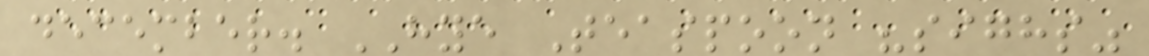december. HYE Teaspoon "sighs"
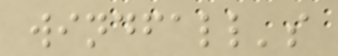windfall's
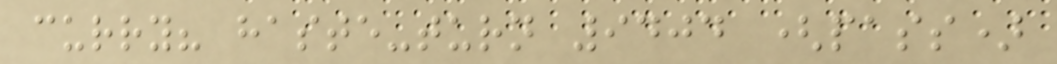curry? haste-turn 9404 (pass)
